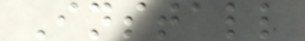Install
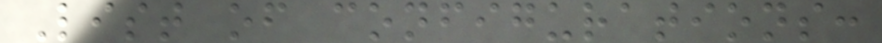List of configurations:
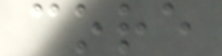core
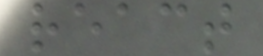react
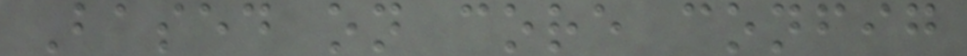Based on core config
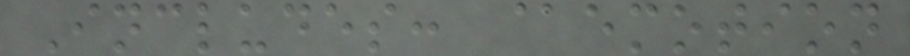Includes: @emotion
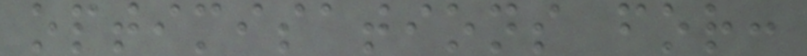optimisations for:
